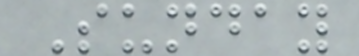Sunday
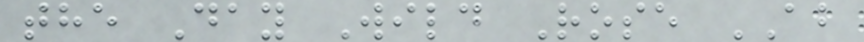the Day Wild Rose AB
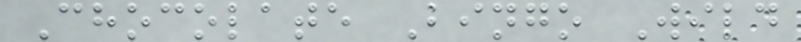Chocolate Bingo Wild
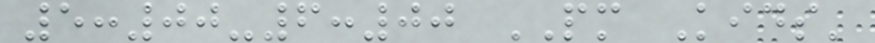5:00-6:00 PM Kids'
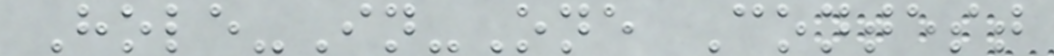Hole-In-One Contest
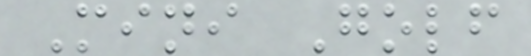Mini Golf
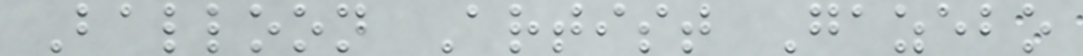Balloon Artist Gazebo
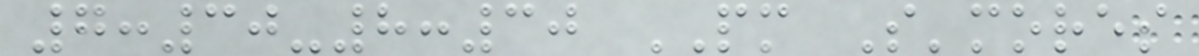7:30-8:30 PM S'mores
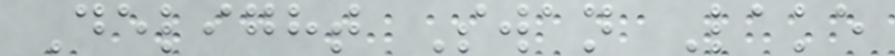Delight Swan Lake
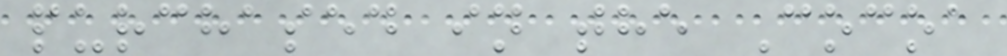purchased in the Cocoa
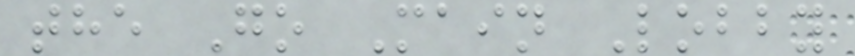the Go Main Lobby
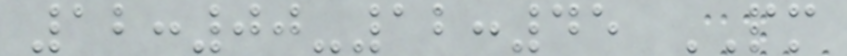12:00-12:45 PM
